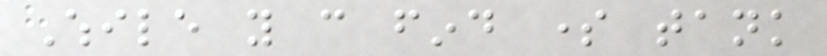While you can find some tank
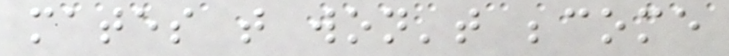mates that won't become
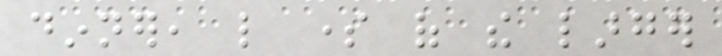dinner, like some of the larger
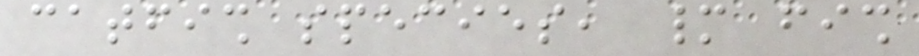catfish species, many fish
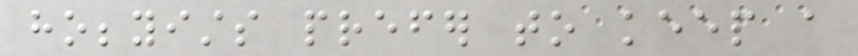hobbyists prefer to keep a
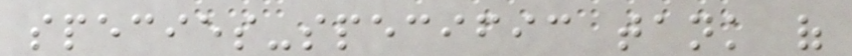species-specific tank of
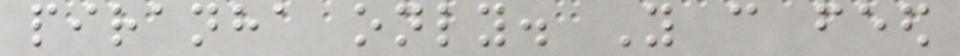piranha only. You can feed
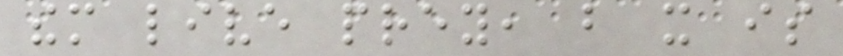them live prey, but it is
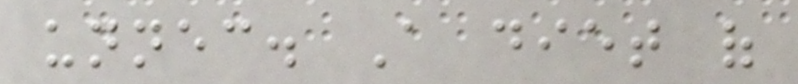unnecessary. A diet of
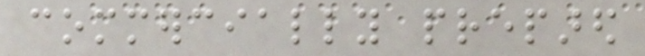commercially prepared
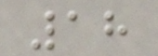18
